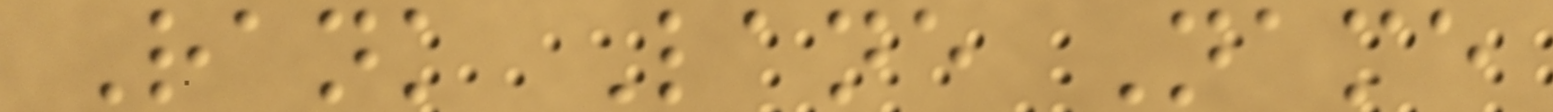Rank Lane Name
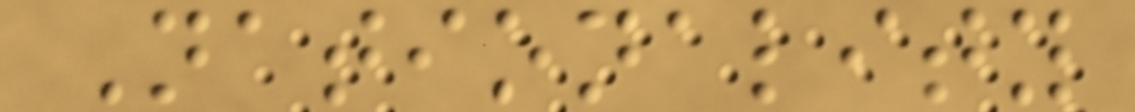Nationality
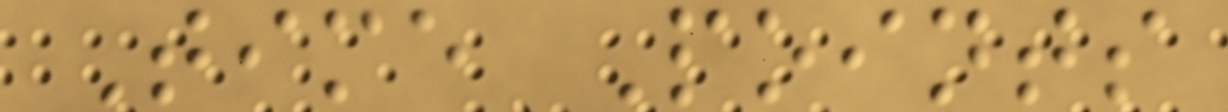Time Points
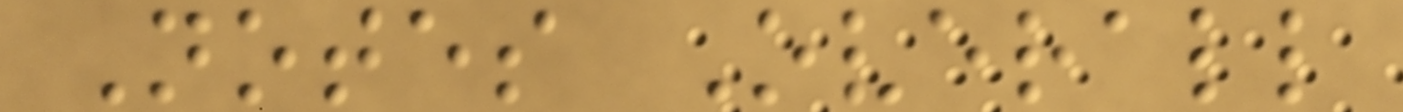Notes Overall
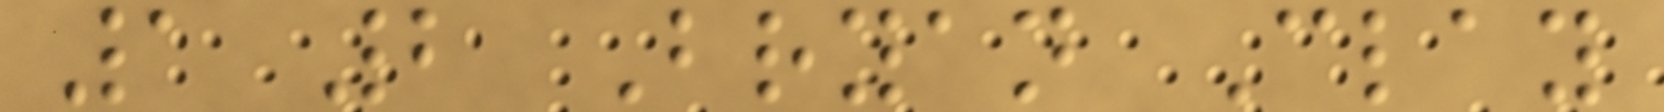1 2 Bryan Clay
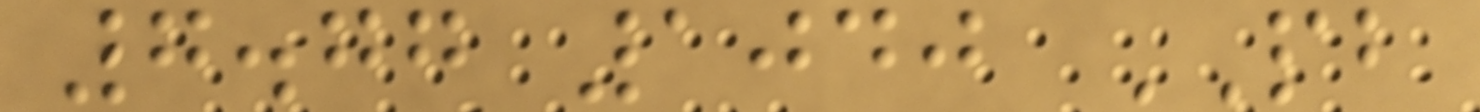7.77 1040 PB
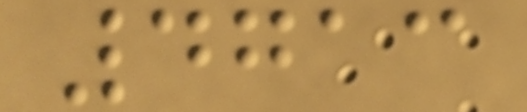4713
